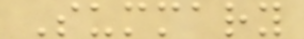Summary
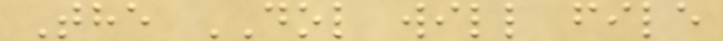The DOL will file
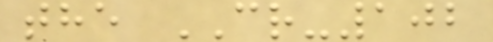the CR-102
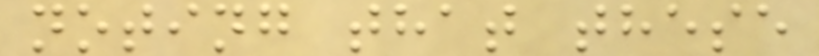noting that these
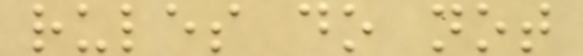rules do not
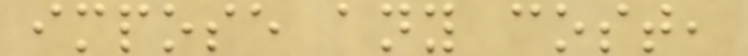impose any cost,
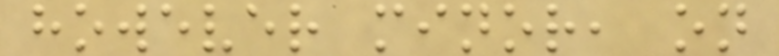however minor, on
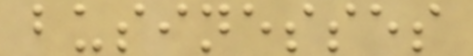businesses
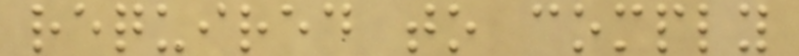required to comply
